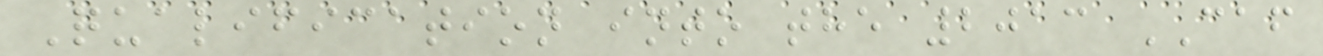Qualification into the 2013 CAF
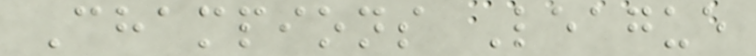Champions League
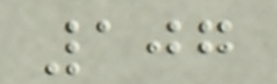107
